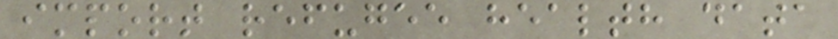import refugee health data
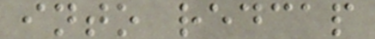into redcap
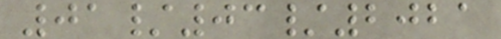01/03/2021
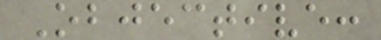Objective:
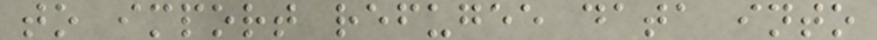to import refugee data into
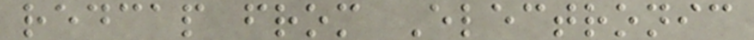redcap from Electronic
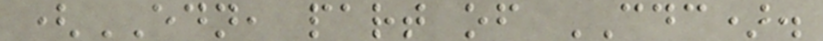(EDN, part of CDC).
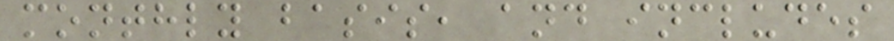monthly basis, and includes
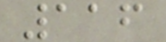116
